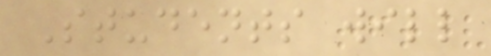Students will
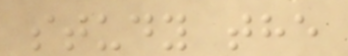study the
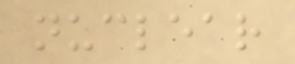nuclear
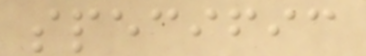specific
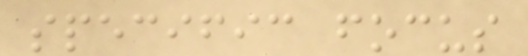specific focus
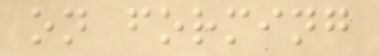on forming
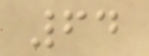64
